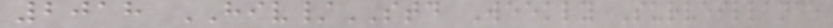2018 HIV/STD Weekly Surveillance
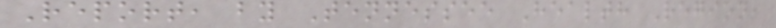Report, by Tennessee Health Region,
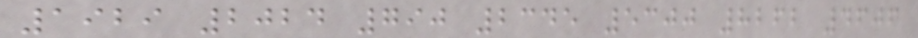1929 2024 790 2345 5300 8262 4606
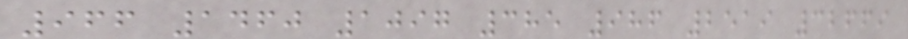966 1460 1097 385 986 2519 32669
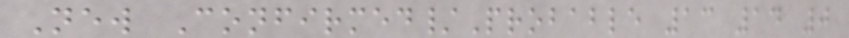New Confirmed/Probable 13 14 0
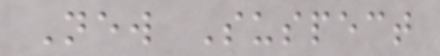New Suspect
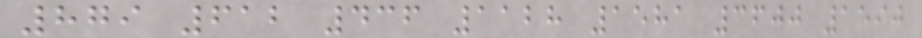879 612 436 1128 1581 3600 1590
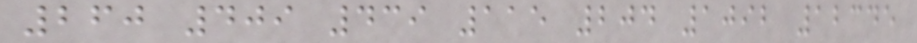260 409 439 115 204 1092 12345
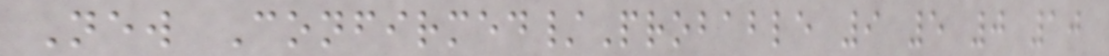New Confirmed/Probable 9 5 0 10
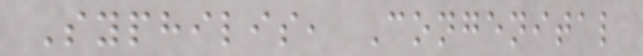Syphilis, Congenital
